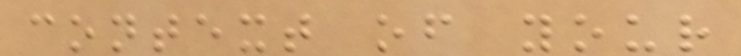context of your
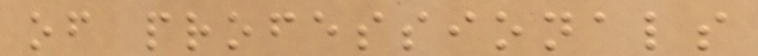of professionals
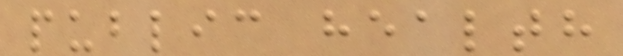public health
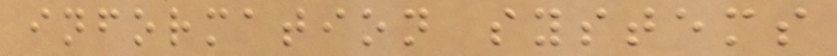information systems
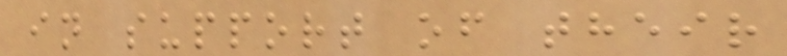in support of their
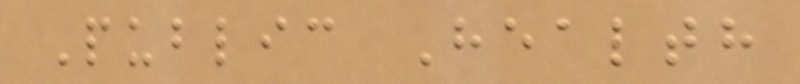Public Health
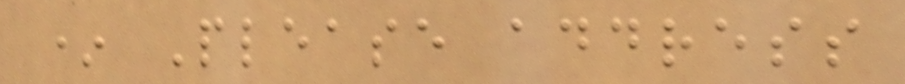* Please address
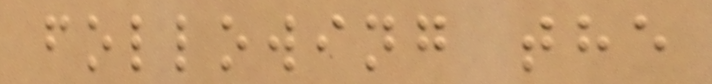following the
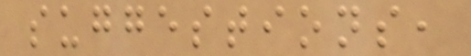suggestions,
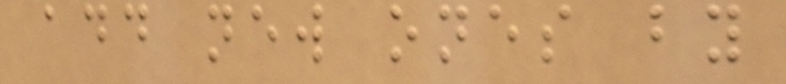add new ones by
